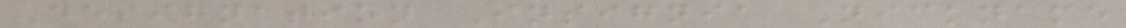Designation Insignia Nickname
